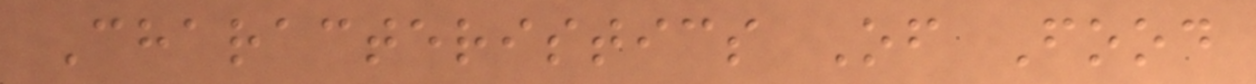Characteristics Of Food
